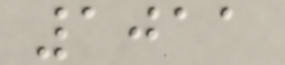1011
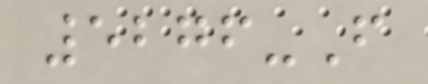5276-F
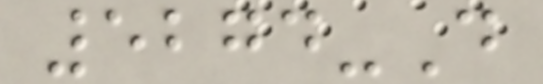5274-D
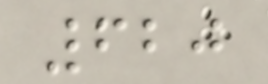620
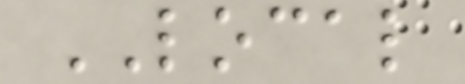LOCAL
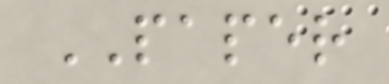PAPER
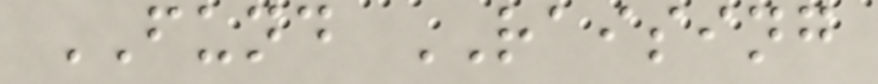FUND RAISING
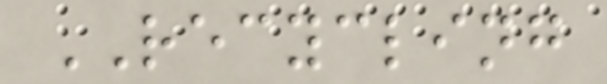RECYCLING
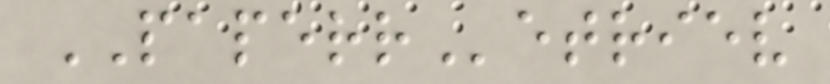PAPERRetriev
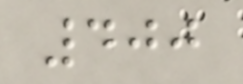400
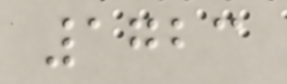1723
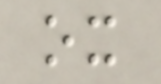ox
